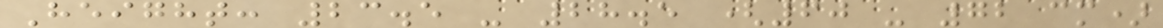Height: 23.5 - 28.5 (60 - 72 cm)
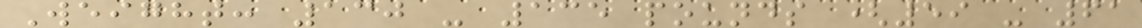Weight: 130 - 135 pounds (59 - 61
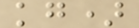kg)
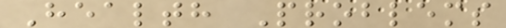Health Problems
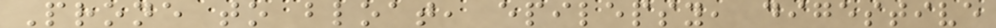Prone to bloat, epilepsy, digestive
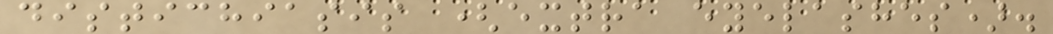distichiasis (extra eyelashes).
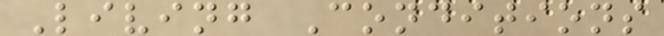Living Conditions
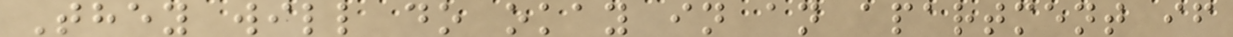They will do okay in an apartment if
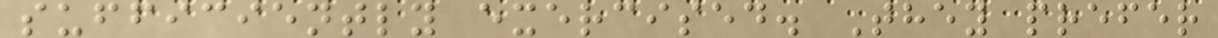sufficiently exercised. They prefer
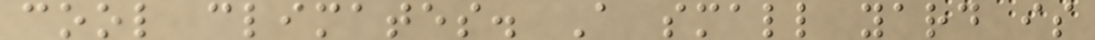cool climates. A small yard is
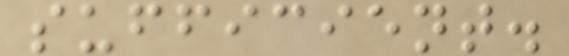sufficient.
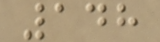148
